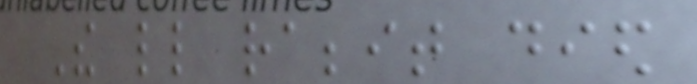The little rabbit died
